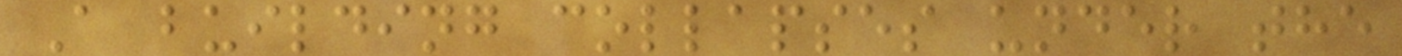A building collapses under the
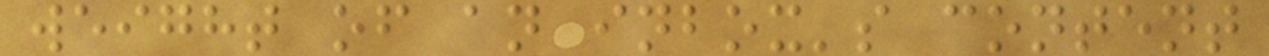weight of an inbox's content
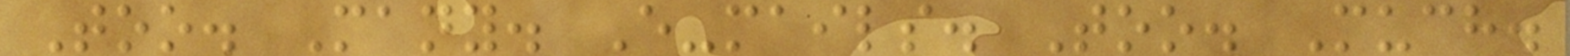Too. Many. E-mails. Too. Much.
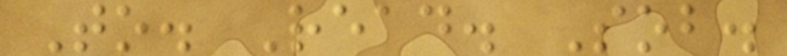To. Read. Sob.
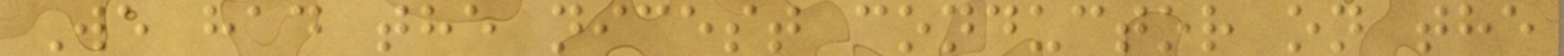We had the nicest conductor on the
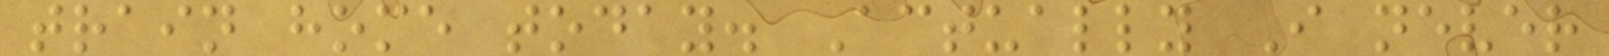train home today. Actually I never
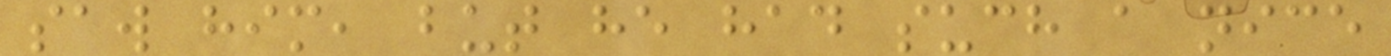saw him, but he had such a nice
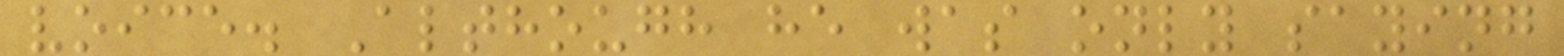voice. Although he was only saying
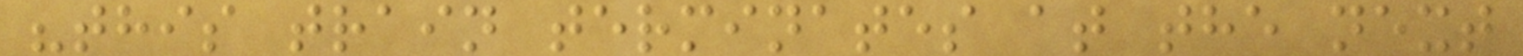"this train terminates at the next
